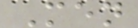Men
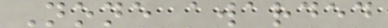None awarded
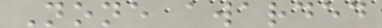None awarded
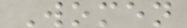Women
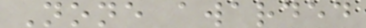None awarded
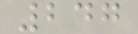247
